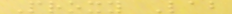Proxy Lab
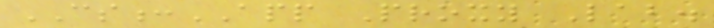CS:APP Proxy Lab.
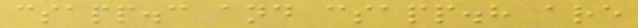csapp.c and csapp.h are
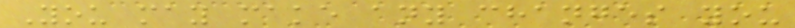You may make any changes you
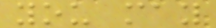you may
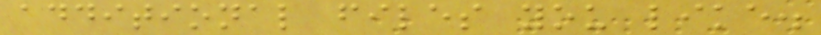additional files you like.
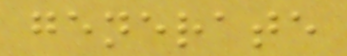generate
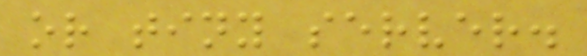or tiny server.
